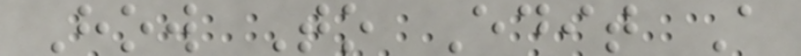How To Edit A
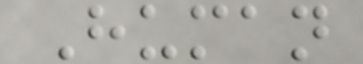Human
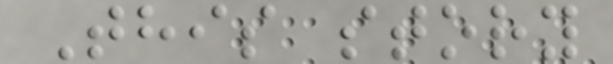This story
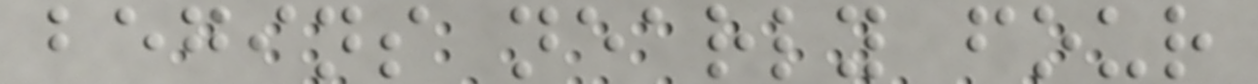begins nearly four
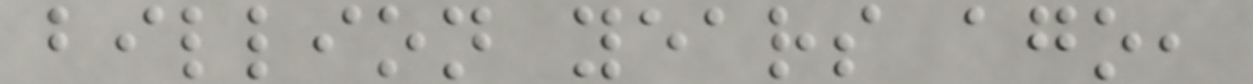billion years ago,
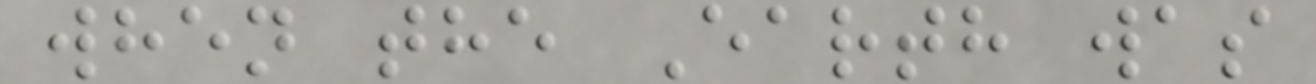when the Earth was
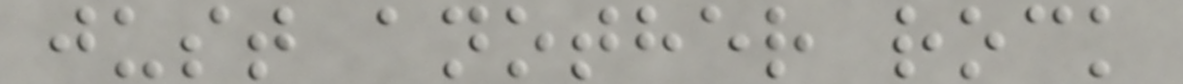just another rock
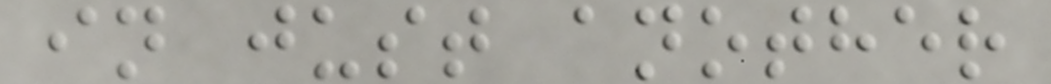in just another
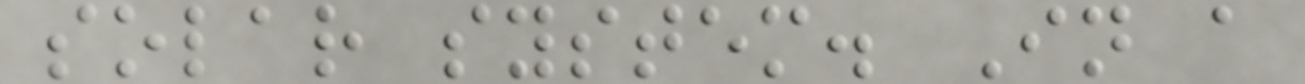solar system. In a
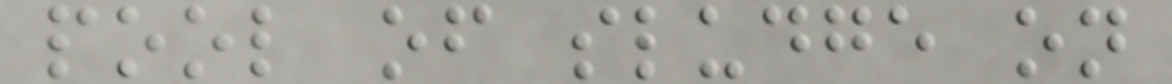pool of sludge on
